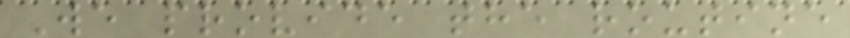We provide the routine
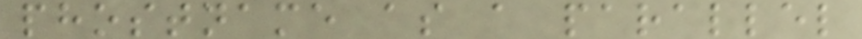phostname as a parallel
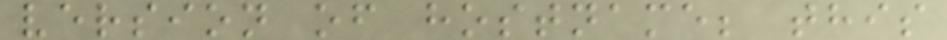version of hostname; this
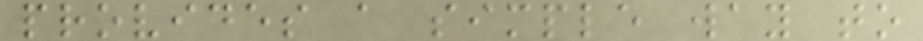provides a simple way to
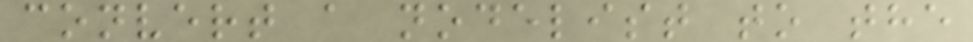convert a nodelist to the
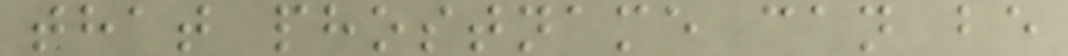that phostname can be
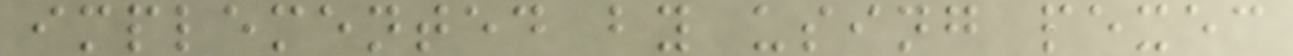implemented by using pexec
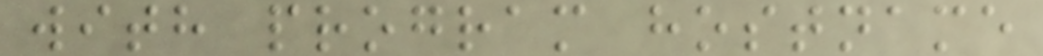with program hostname
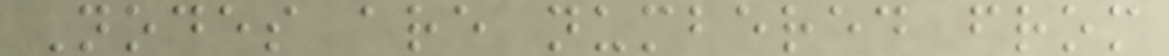Nodes are numbered from
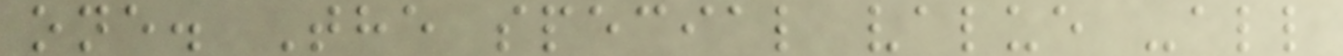one. The special value -all
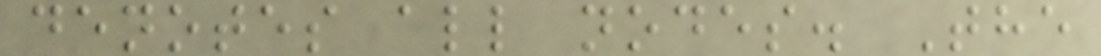denotes all nodes. The
